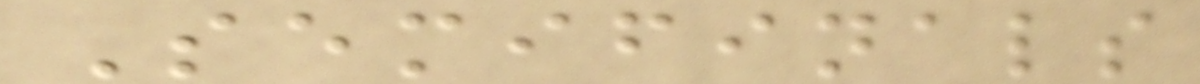Semifinals
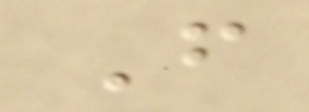F
